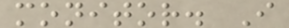monitor. I
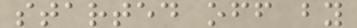started off by
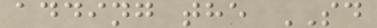adding the SD
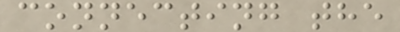connecting the
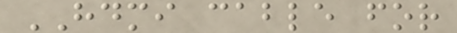HDMI cable for
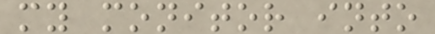my monitor into
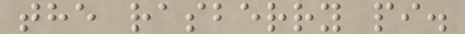the rasberry pi.
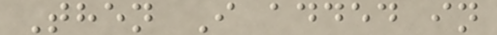Then I added in
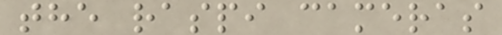the raspi cameras
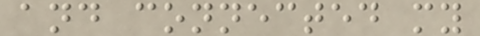and connected my
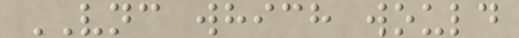VNC which would
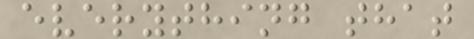everything that
